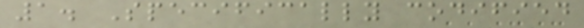1. Specifically codified
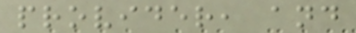provider, and
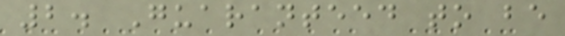2. Guaranteed to be
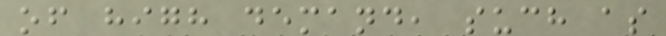of high demand, such as
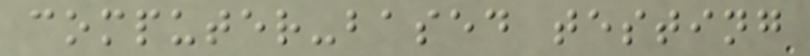computer-based testing
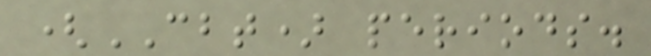(CBT) periods.
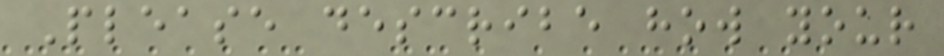Please describe how your
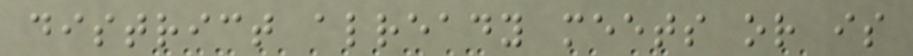district already meets or is
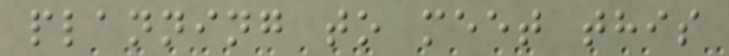planning to meet this
